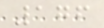176
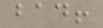bad!
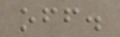off.
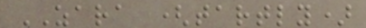ZARA (tartly)
